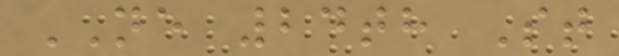NE 24th St
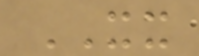XX
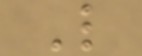L
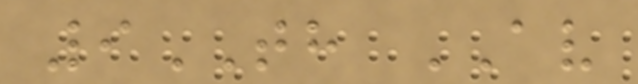9TH AV
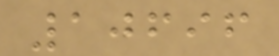10696
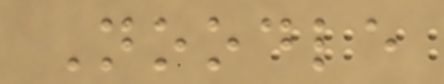Noodle
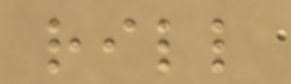rill
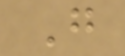G
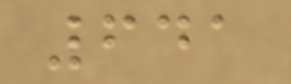641
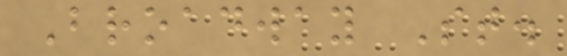Broadway St.
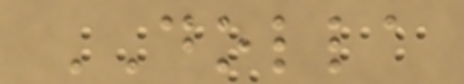DOLLA
